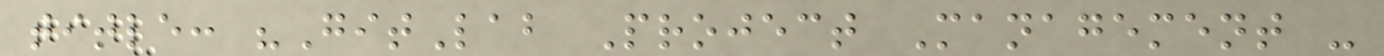title: "GitLab Project Management -
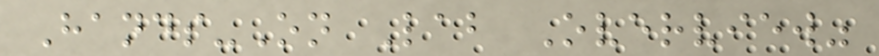Hands-On Lab Overview"
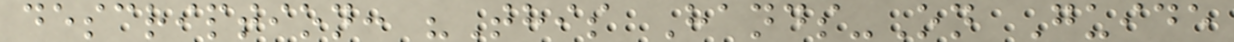description: "This Hands-On Guide
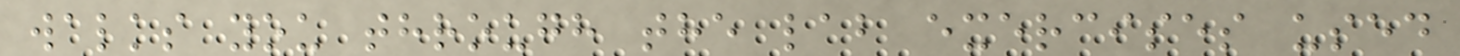walks you through the lab exercises used
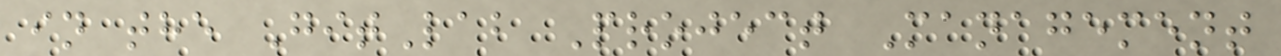in the GitLab Project Management
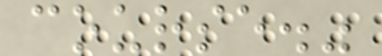course."
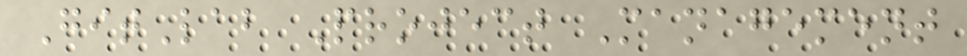GitLab Project Management
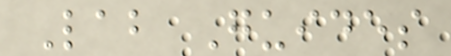Lab Guides
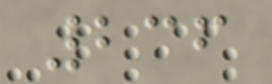236
